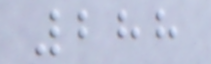288
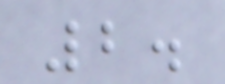2.
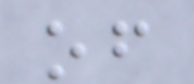of
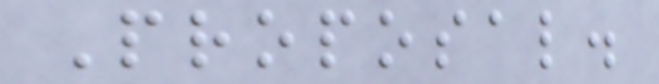Proposal.
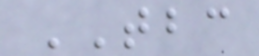TBC
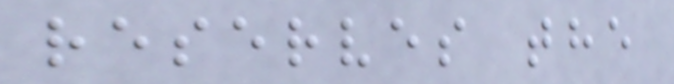reserves the
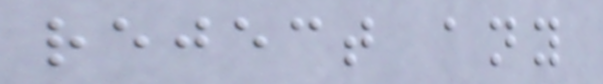reject any
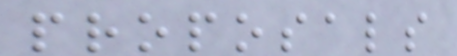proposals
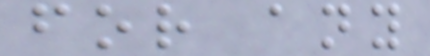for any
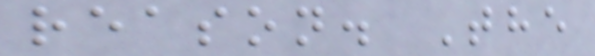reason. The
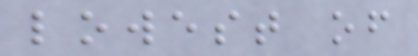lowest of
